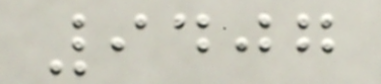9407
